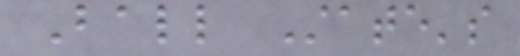Ball State's
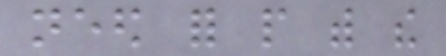need for people with the
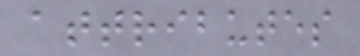attributes
